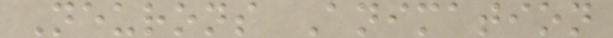Neurons Animation
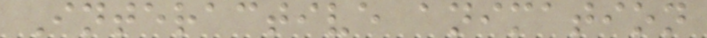Interactive animation
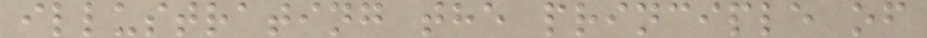illustrating the principle of
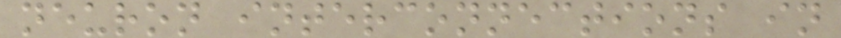neuron interconnections in
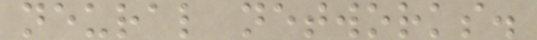neural networks.
